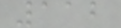112
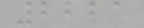2221
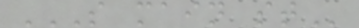S MAIN ST
